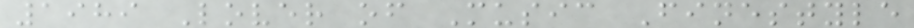1989 Lover of Music Finestyle
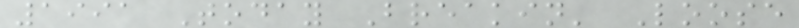1991 Today Breakin' Loose
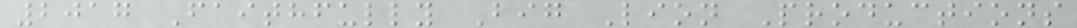2017 Faithfully Big Lion Productions
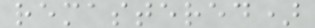remastered)
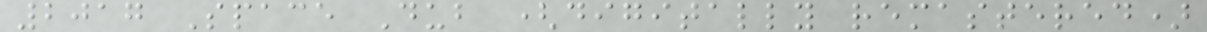2017 Space Dub (digitally remastered)
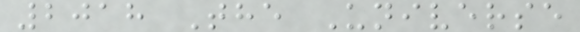2018 The Universe
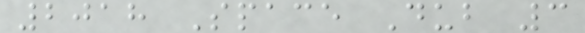2018 Space Dub 3
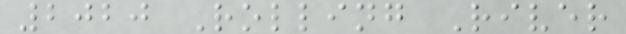2020 Rolling River
